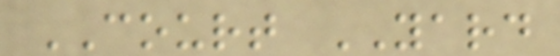COURT YARD
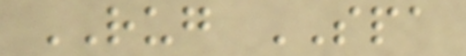RUG SPA
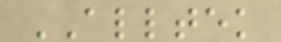ALLTEK
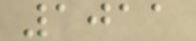1011
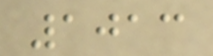1013
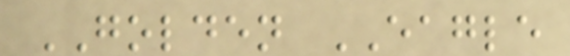GOLDEN EAGLE
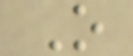O
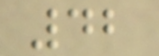42
